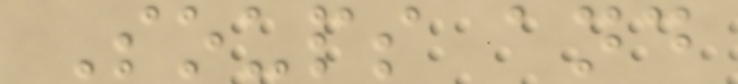Soups and
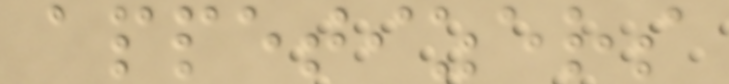appetizers
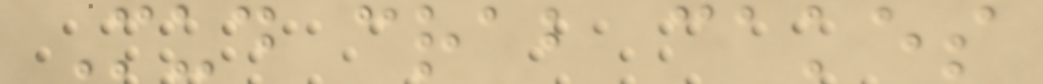Mud crab cakes
